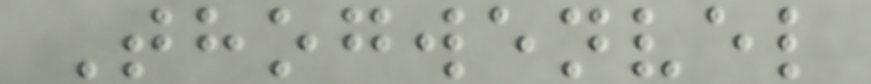Thogwenvel
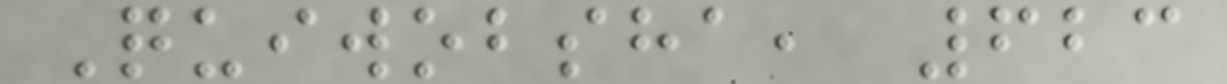Quiwobsha, 623
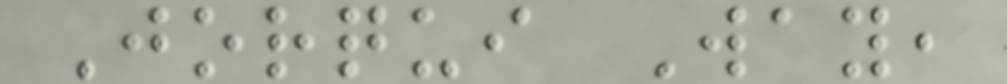Jorqui Way,
